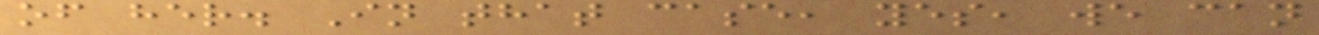of her. In that case, yes, we can
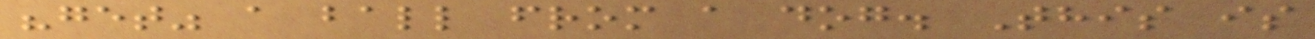"get" a ball from a dog. This is
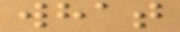what
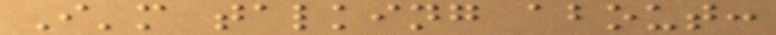I'm talking about:
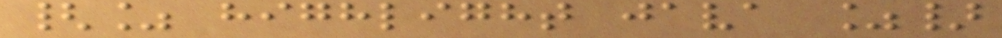{% highlight java %}
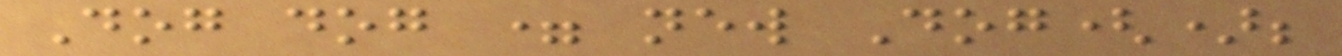Dog dog = new Dog();
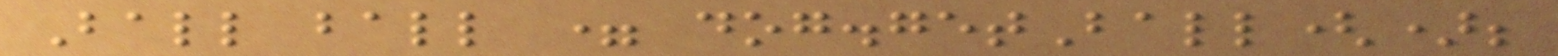Ball ball = dog.getBall();
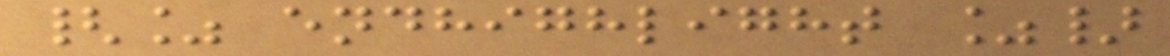{% endhighlight %}
